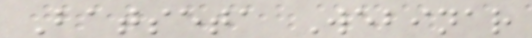Batseta Webinar
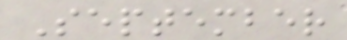September
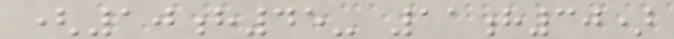(10h45- 11h30)
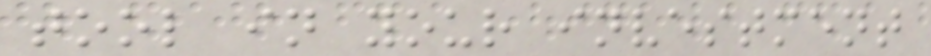tool in your investment
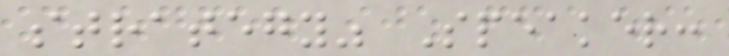strategy" Speaker:
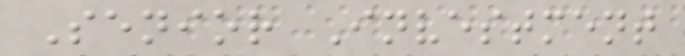Senior Investment
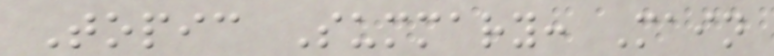Topic Summary: Main
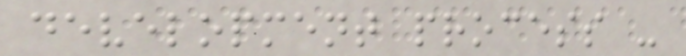development process -
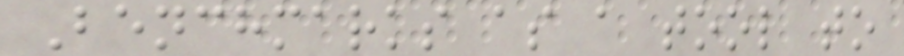Benchmarks as a tool to
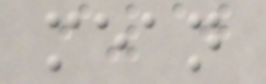mean
